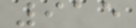915
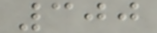300
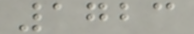1723
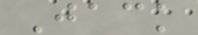Jack
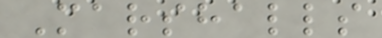Marshalls
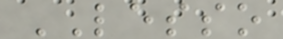LESSO
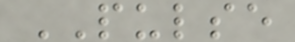PULSE
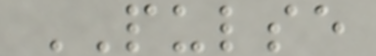PULSE
